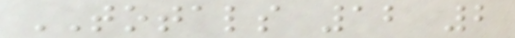TOTALS 12 2
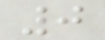0
